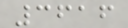3616
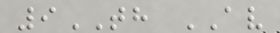9TH AV
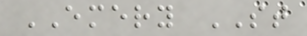EMERY ST
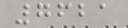7621
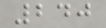240
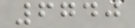6740
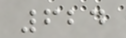624
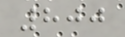800
